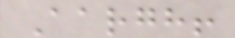Aargh!
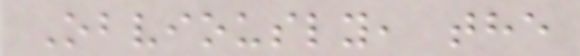Obviously, the
